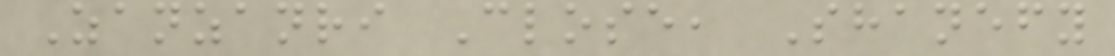Zanzanri Close, Shanefy
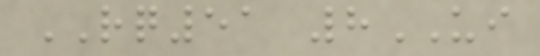RQ51 8UI
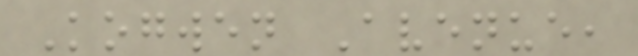Kogwen Avenue,
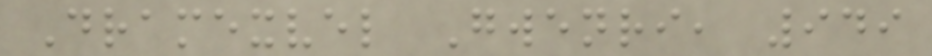Dramexvel Gwenri, 949
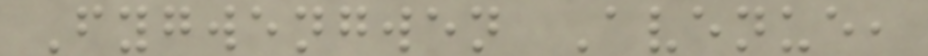Fygwengwen Avenue,
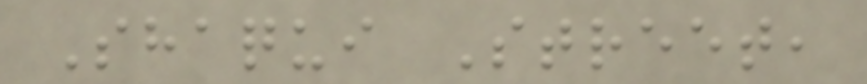Shaqui Street,
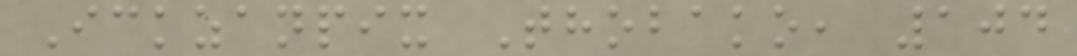Ickzanpix Thobako, 104
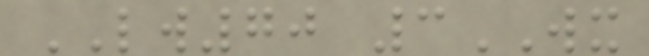LW70 3WX
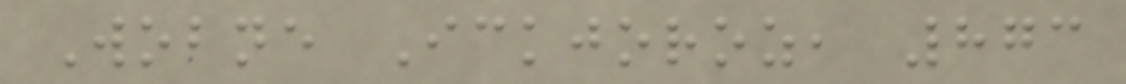Wobne Ickjoroz, 873
